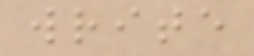write
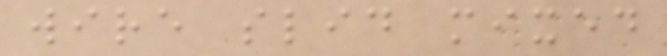wire slid mixed
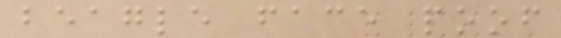beagle face poof
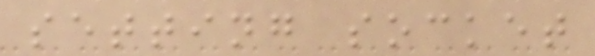setting socket
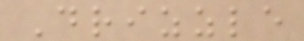Drizzle
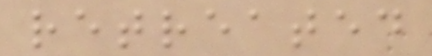retreated
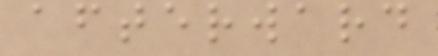afterward
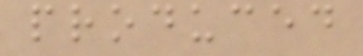produced
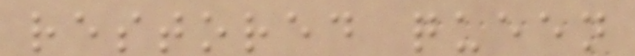restored queen
